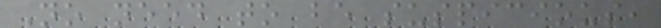No need to be suspicious,
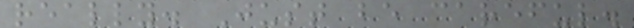really. Just be careful.
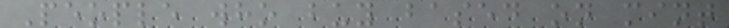People who buy based on mint
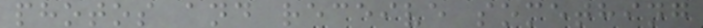photos and receive something
